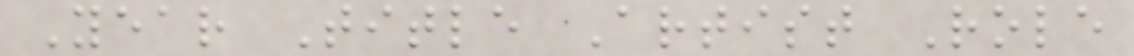Year Title Artist Role
